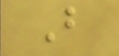B
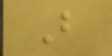B
